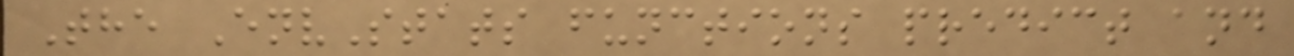The EnvStats functions predict and
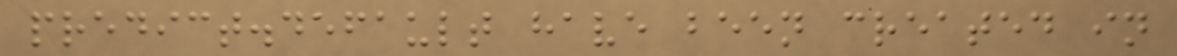predict.default have been created in
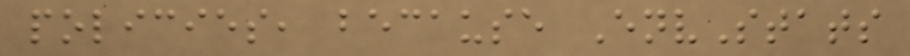policies, because EnvStats
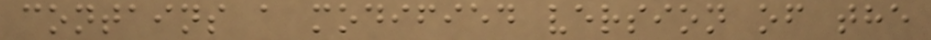contains a modified version of the
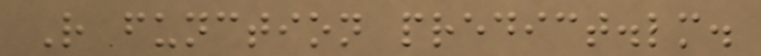R function predict.lm.
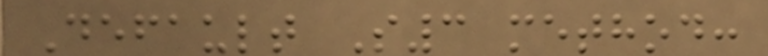Default S3 method:
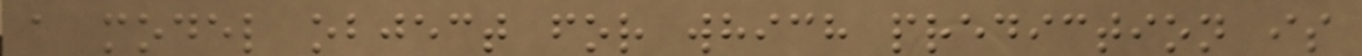a model object for which prediction is
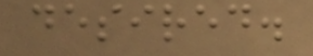desired.
